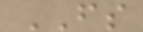FS
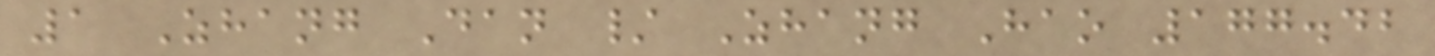1 Zhang Dan / Zhang Hao 177.42
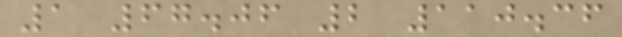1 67.06 2 110.36
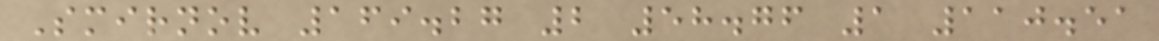Smirnov 169.27 2 58.76 1 110.51
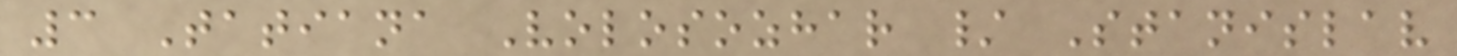3 Tatiana Volosozhar / Stanislav
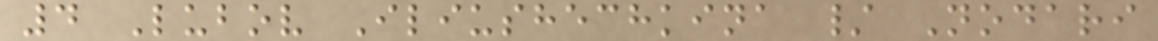4 Lubov Iliushechkina / Nodari
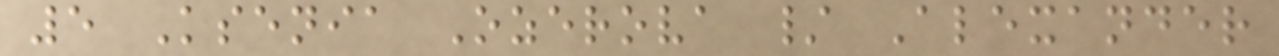5 Ksenia Ozerova / Alexander
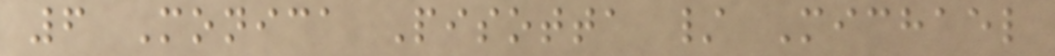6 Monica Pisotta / Michael
